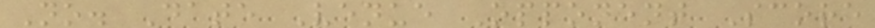No. Date Venue Opponent Score
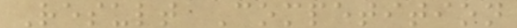Result Competition
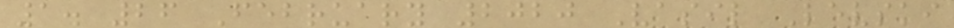1. 26 February 2020 Vasil Levski
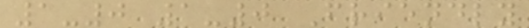1-0 1-0 Friendly
